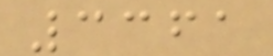3361
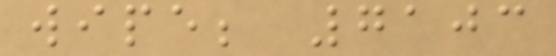wipe; 7103
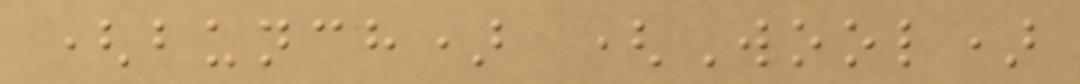(bunch) (Wool)
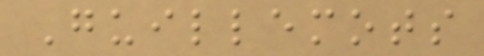Guillemots
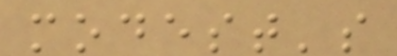modest's
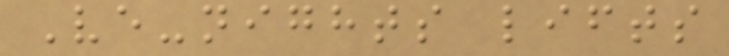Ve-nights lifts
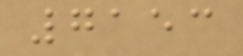7153
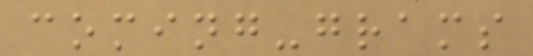coming-grams
